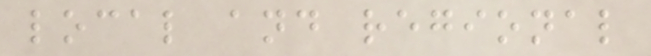local and regional
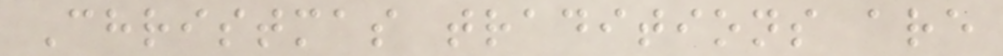Christmas traditions are
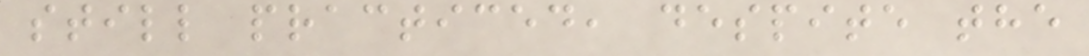still practiced, despite the
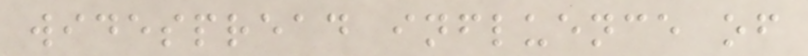widespread influence of
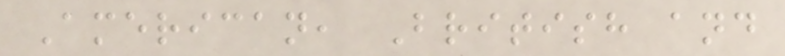American, British and
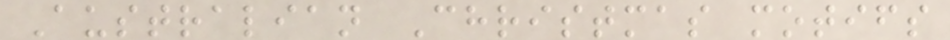Australian Christmas motifs
